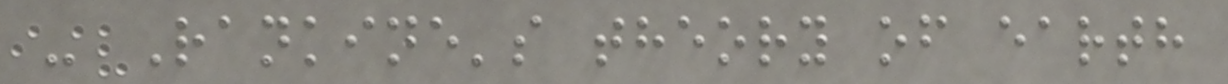- Rankine's theory of earth
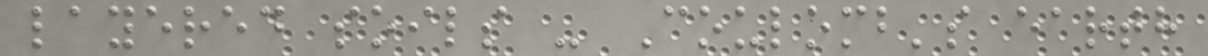layered soils - Coulomb's earth
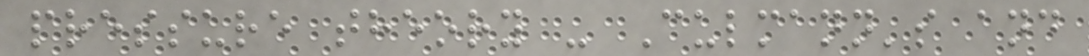pressure theory - Culmann's and
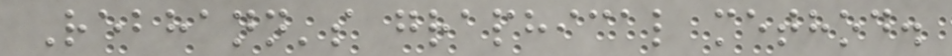Rebhann's graphical method.
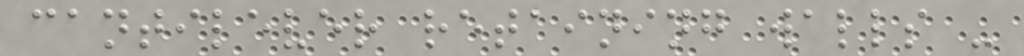cantilever retaining walls -
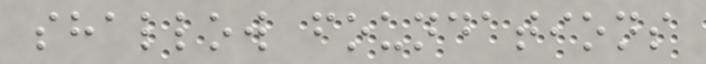shallow foundations
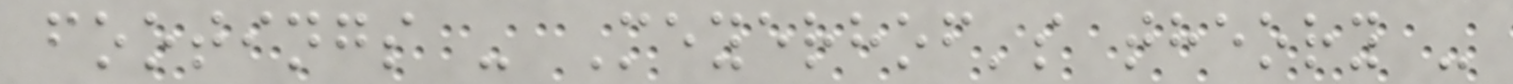footings - Meyerhof's theory -
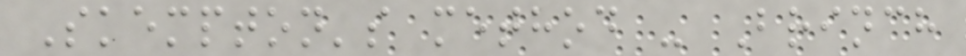Skempton's method - Brinch
